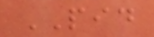PID
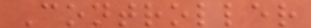Controller
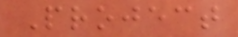Project
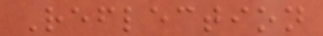Reflection
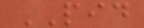PID
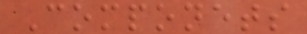Componets
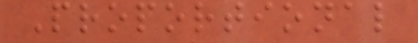Proportional
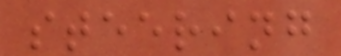steering
